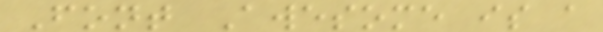Font Awesome is a
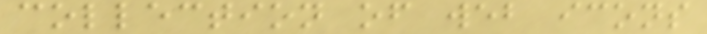collection of web icons
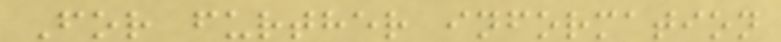For further information
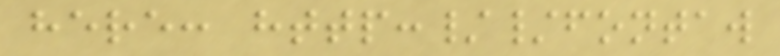here: http://fontaw
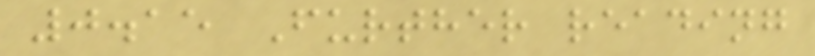0.15 Further reading
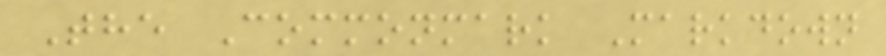The Commonmark Markdown
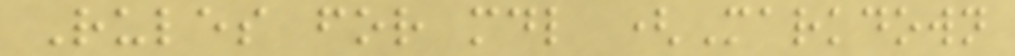Rules for mdl (Markdown
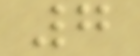7
